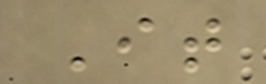It
